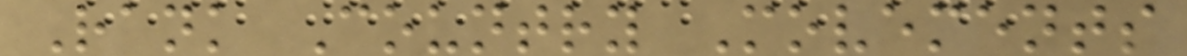Rank Country Movements
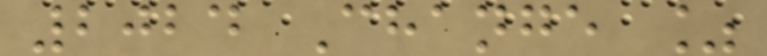2024 Change %
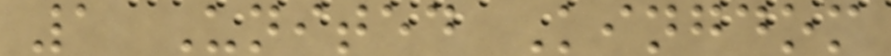1 United Kingdom
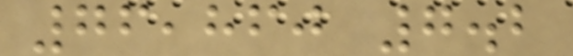76,860 7.2
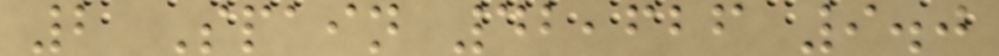2 Spain 42,626 9.0
